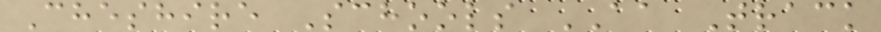Cheshire Schools AA Track
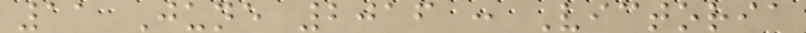11 June 2016 : Victoria
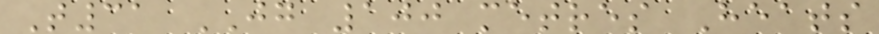T31 JG 100 metres Heats
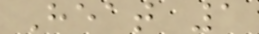Heat 1
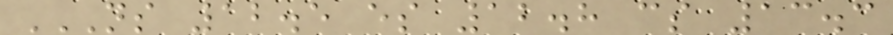NS 12.5 ES 12.8 CS 13.3
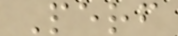Perf
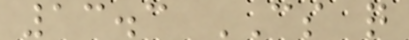13.3 CS q
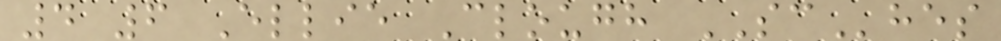4 6 Ellie Clough SChes
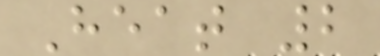Heat 2
